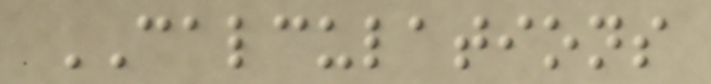CALCULATIONS
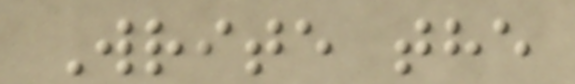Write the
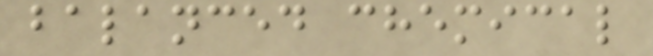balanced chemical
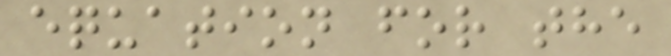equation for the
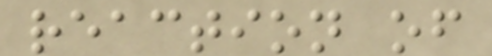reaction of
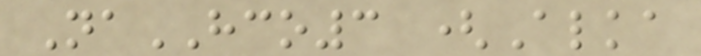NaHCO3 (Alka
